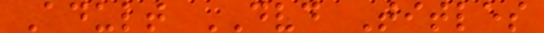Adult DVD Titles
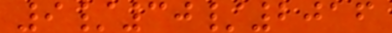9/30/2016
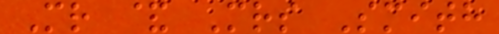Mr & Mrs Smith
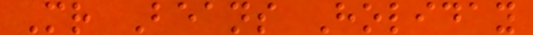Mr Beans Holiday
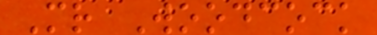Mr Woodcock
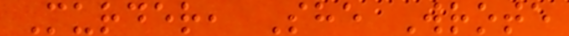Murder, She Wrote
